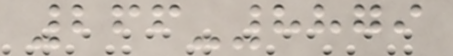266-8879
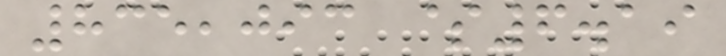835,093 $6.19
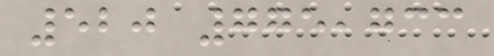520 775,733
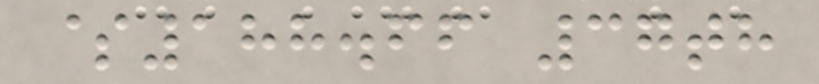$188.66 37th
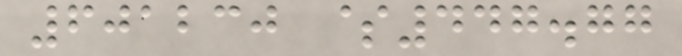601230 $447.77
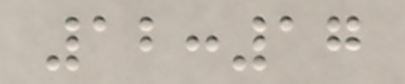12:17
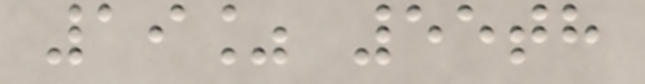19% 55th
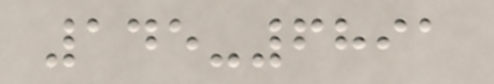145-6891
